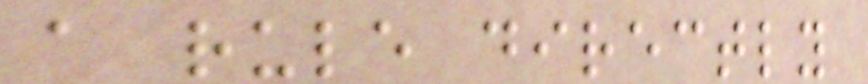a rule directly
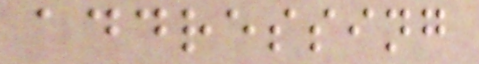addressing
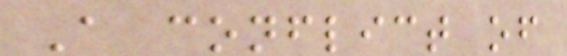A conflict of
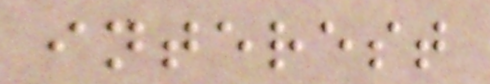interest
